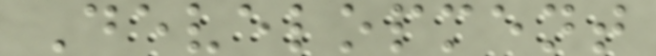Development
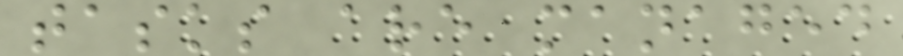tasks are managed
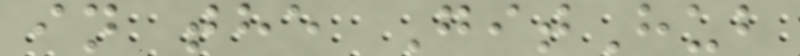in the GitHub
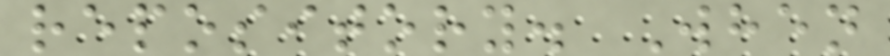repository. When
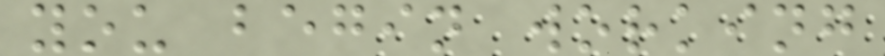you begin working
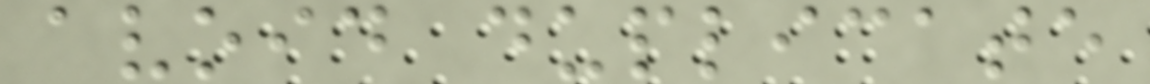avoid duplicate
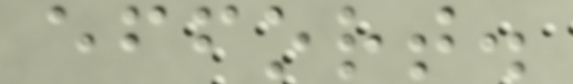effort.
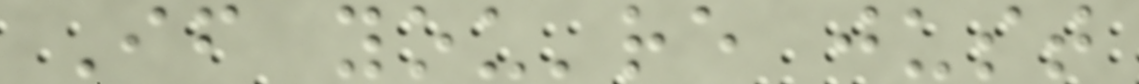If you're just
